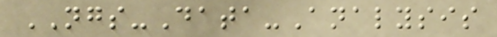NGS-Data-Analysis
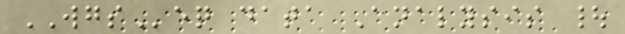WGSeq data Analysis |
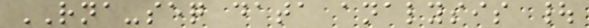RNA-seq data analysis |
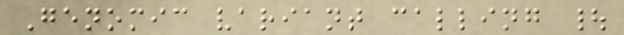Genomic variant calling |
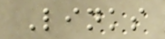Links
